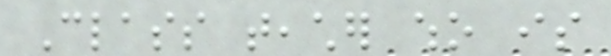Class teacher who is
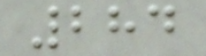284
